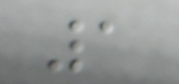1
